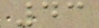43
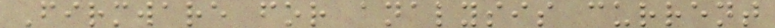Firmware for analysis current
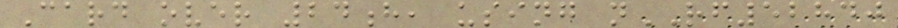Card over 24h, using nRF52840
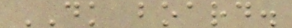DK board.
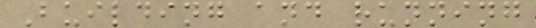Building and running
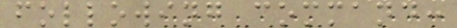following command:
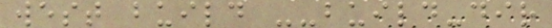west build --build-dir
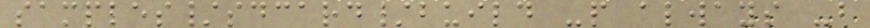samples/sdcard/build -p always -b
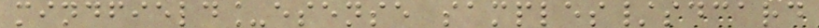mindfield_esense samples/sdcard
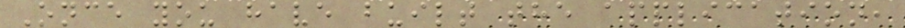Once you have built the application,
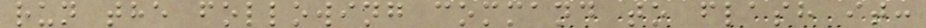run the following command to flash it:
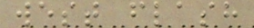west flash
